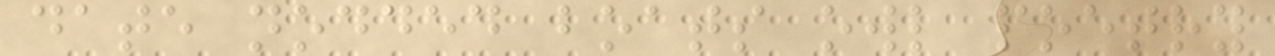date nodded boats owl poetry
